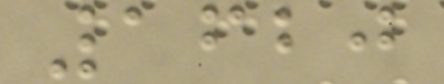1620
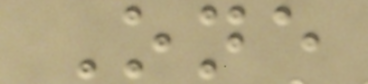One
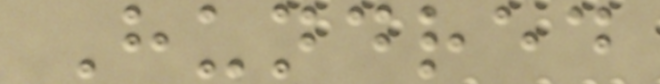Hundred
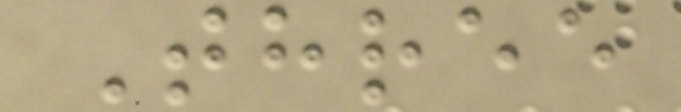Three
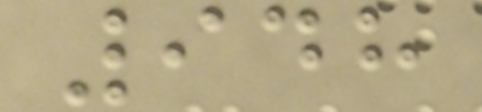948
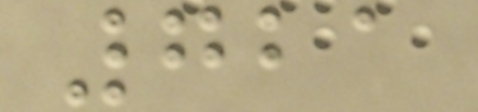721
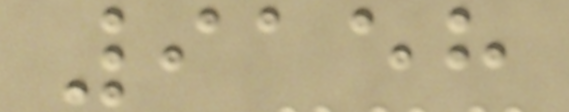9158
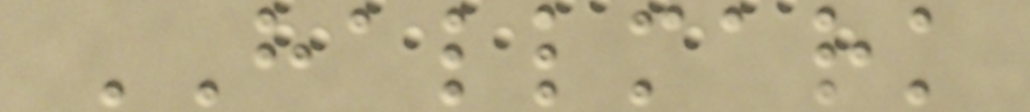HALLMARK
